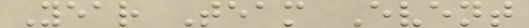Year Team Event
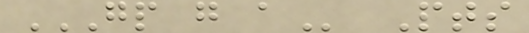GP G A Pts
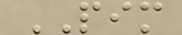PIM
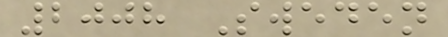2008 Sweden
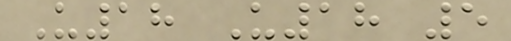U18 U18 5
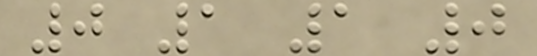0 1 1 0
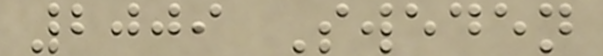2009 Sweden
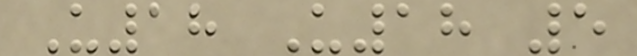U18 U18 5
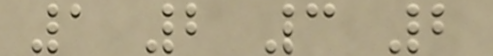1 2 3 2
